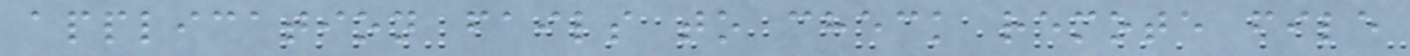application fails to check remote file
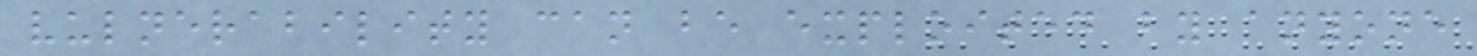vulnerability can be exploited by anyone
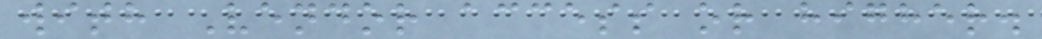with Vendor access or higher.
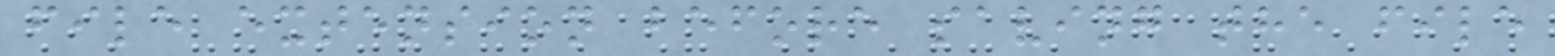file extension before saving the file
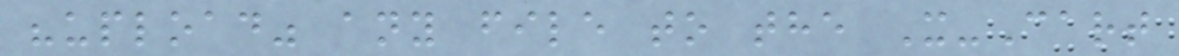"upload" any file to the X-Cart
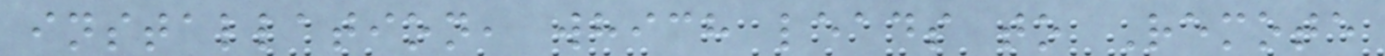installation, which leads to Remote
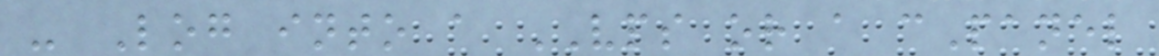- Log into a VPS or a cPanel
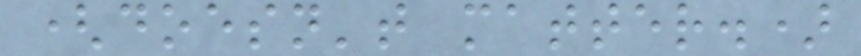(doesn't matter.)
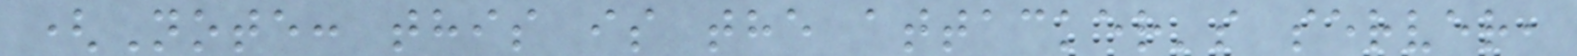(Note: this is the attacker's server,
